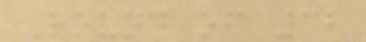Round of 32
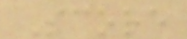Score
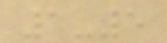1-5
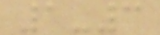1-3
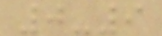0-9
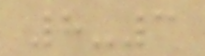8-3
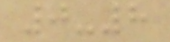0-8
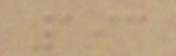193
